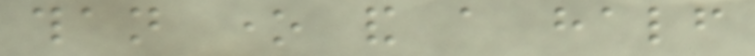than one and a half
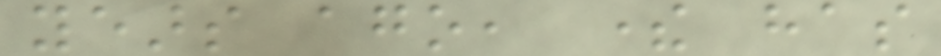years ago, there has
